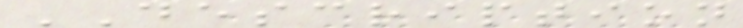DESCRIPTION
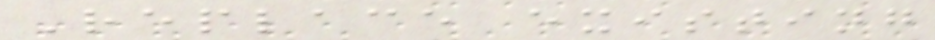Replace existing
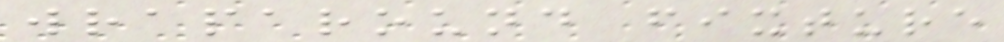wraparound fixture
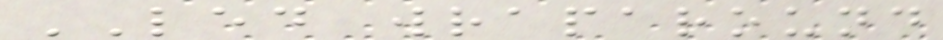LED wraparound
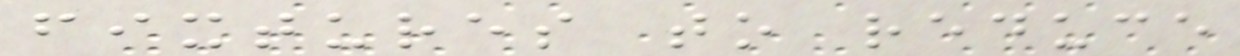fixtures to reduce
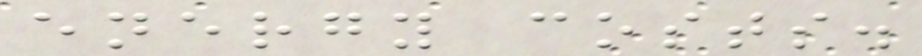energy costs.
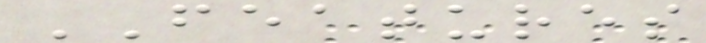FEATURES
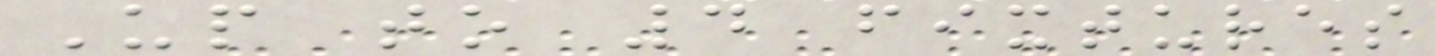Up to 4 fixtures
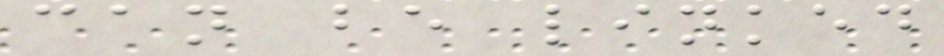can be linked
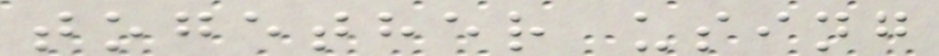together using
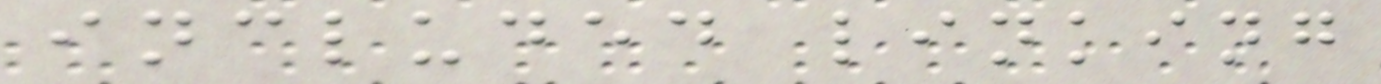included linking
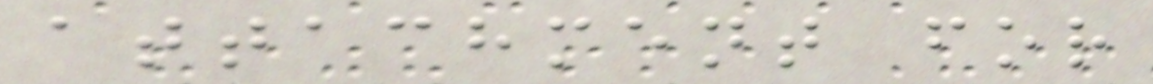attachment for
